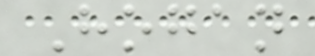Hogan
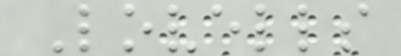Lovells
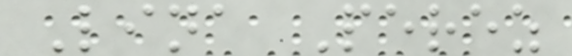Lina Perez
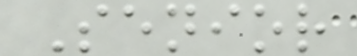Senior
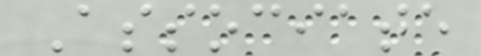Associate
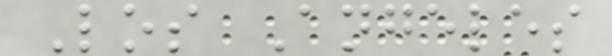Los Angeles
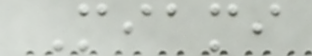Miami
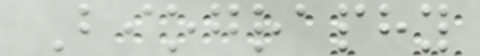Biography
